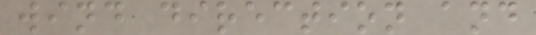wind direction and
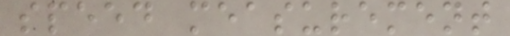speed measurement
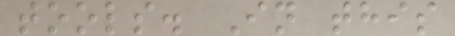tools. In this
